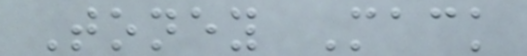Toney Mack
